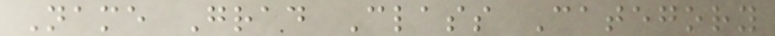Name Grad Class Category
